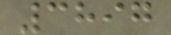3897
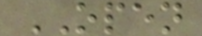OPEN
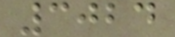3024
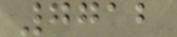7712
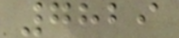7829
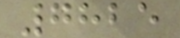7825
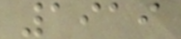1919
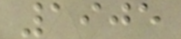1905
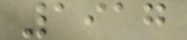1917
